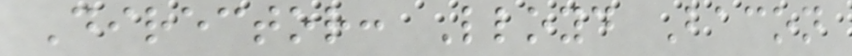Director: Lloyd Bacon
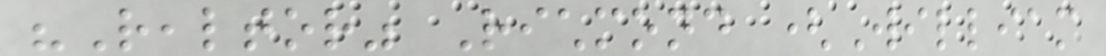"Realtor" Richmond (William
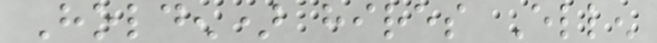Holden) hires Ellen
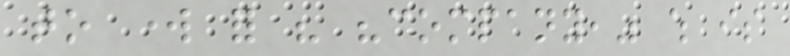to work for his "company," which is
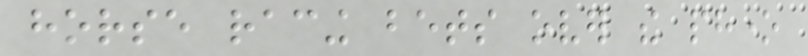horse racing bets over the phone
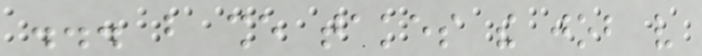... but she takes the job very
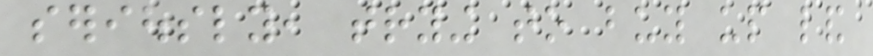seriously, trying to buy up land
